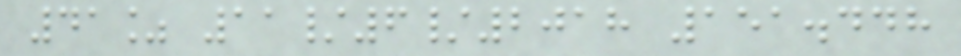41% 11/6/2018 151.448
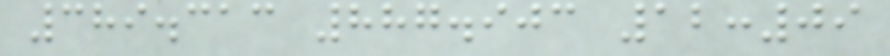389.313 887.903 12:09
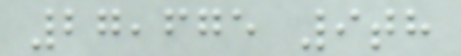27,675 9th
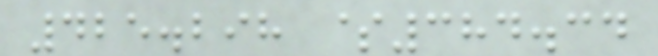425.298 $384.34
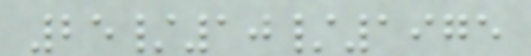25/10/1975
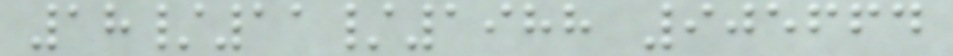18/11/1988 905664
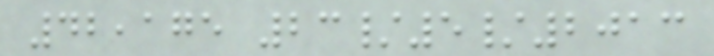42,175 23/5/2013
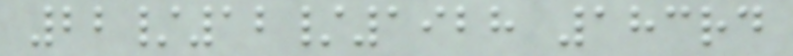22/12/1928 183rd
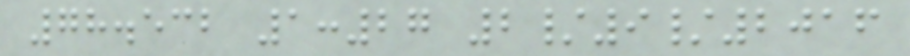78.532 1:27 2/9/2016
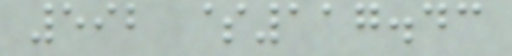592 $117.43
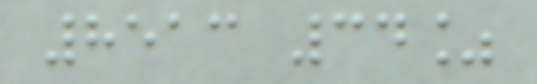8513 34%
